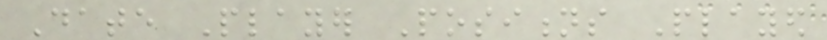Date Player Positions Played
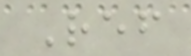Ref
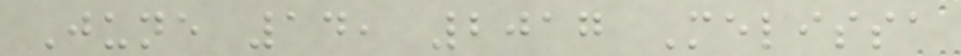June 14, 2017 Melissa
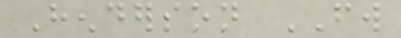Henderson FW
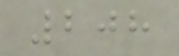208
